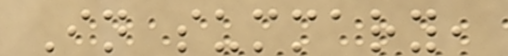In summary,
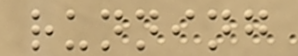running
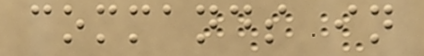commands in
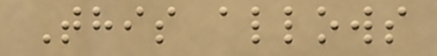This allows
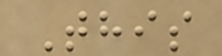This
